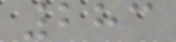283
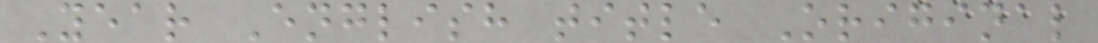Year English title Original
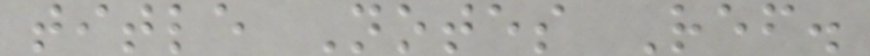title Notes Ref.
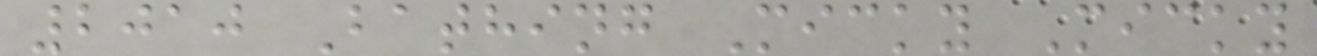2010 Bathing Micky Micky
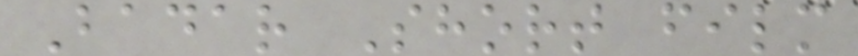Badar Short film
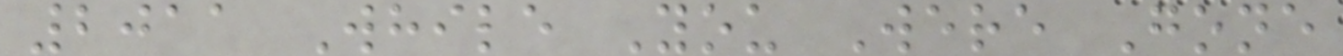2011 While You Were Gone
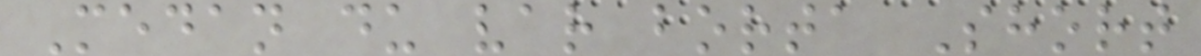Medan du var borta Short
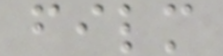film
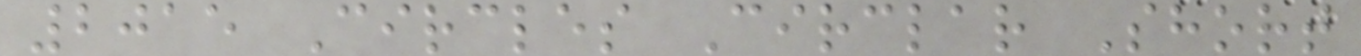2015 Circles Circlar Short
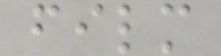film
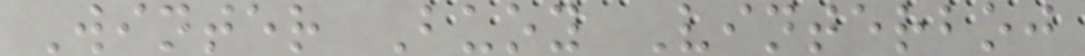Winter Buoy Vinterboj
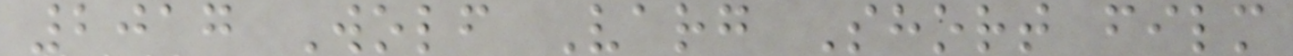2017 Wolf Varg Short film
